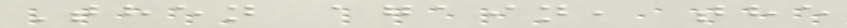Then again, the
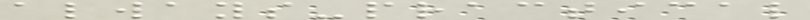always-practical
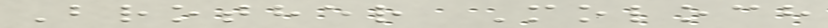Brother Moloch
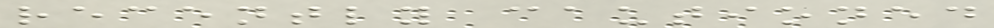recently cautioned
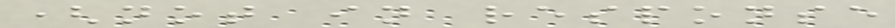(not in response
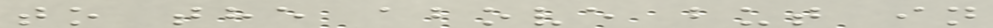to the above but in
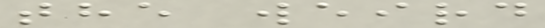the weird
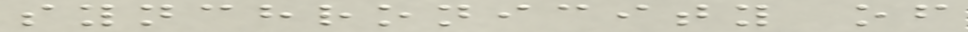synchronicity of
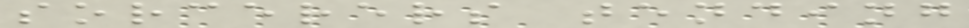sorcerers tending
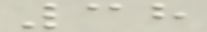38
